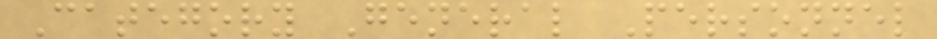Category General Personnel
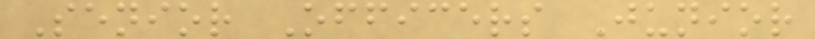Senior Officers Junior
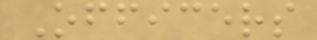Officers
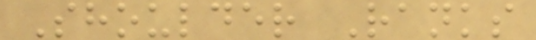Shoulder Ranks
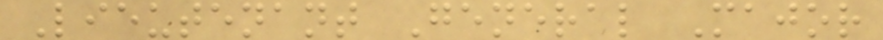Lieutenant General Major
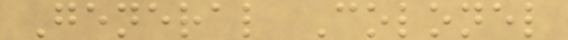General Colonel
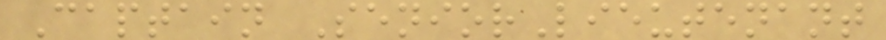Captain SeniorLieutenant
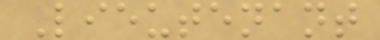Lieutenant
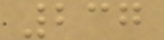237
